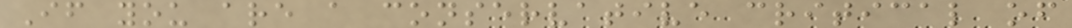If you are a conservative critical of
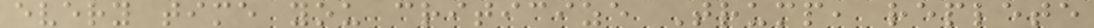every time you criticize Trump, replete
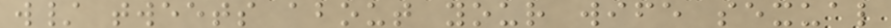w/ tweets about your wife sexual
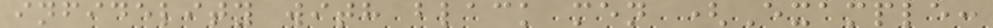infidelity with black men (Example:
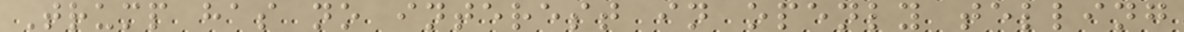Trump has no interest in openly telling
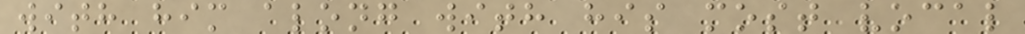with him along with his most vocal
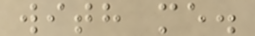with me.
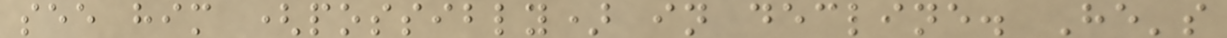see him (possibly) in decline. He's
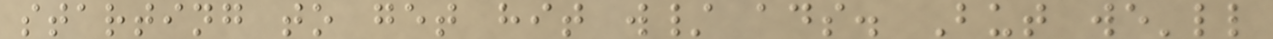starting to get hit w/ ads. But we'll
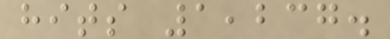hits 1,237.
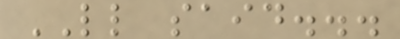LL said...
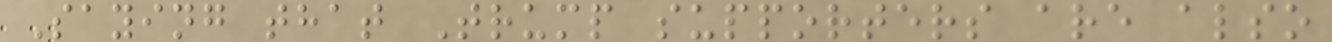Saying that Trump supporters are also
